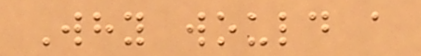Why would a
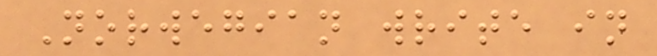Norwegian write in
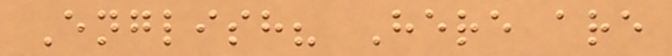English? Here are
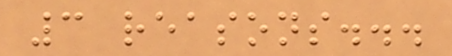3 reasons...
